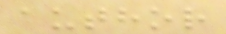author
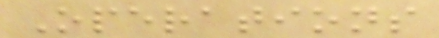Operations
